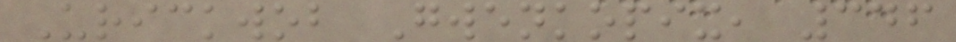Urickwob Gwenkopix, 346
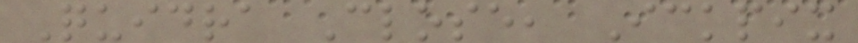Quidra Close, Ickpix
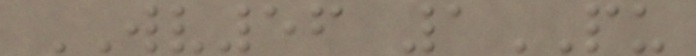WV56 1PU
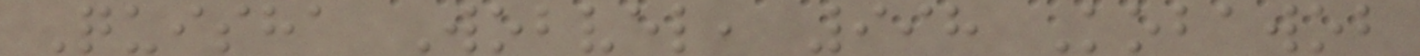Quisha Wobvel, 998 Kobawob
